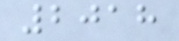2018
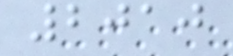2010
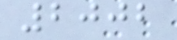2002
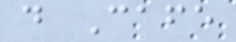d Cafe
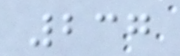237
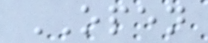OPEN
